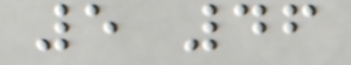5 46
